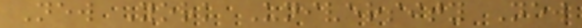New York University New
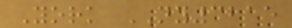York NY3215
